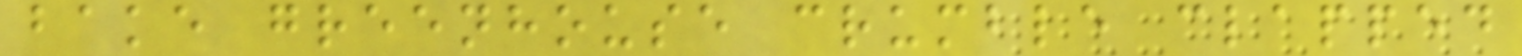bake greenhouse crumble clapped
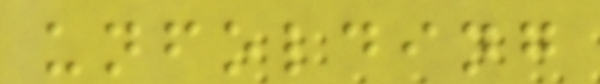unfolding
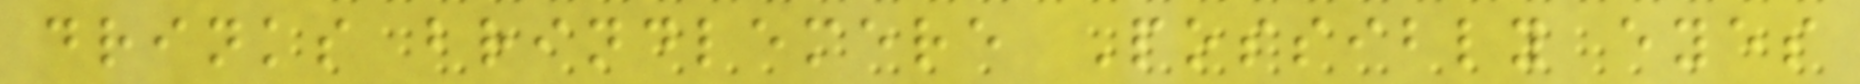drinks brindlemere Possibly eyes
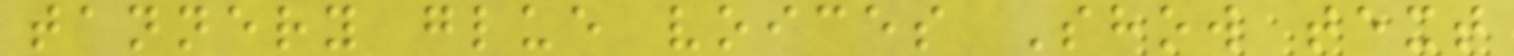tannery glue voices Show text
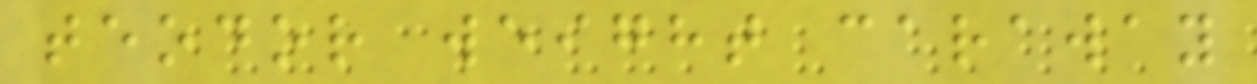teodor weight caraway
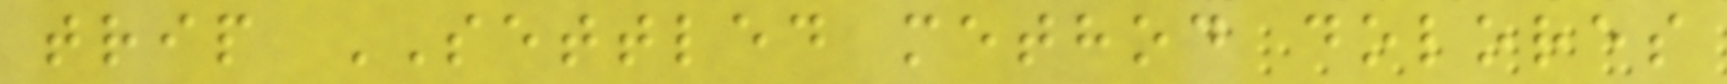trip SETTLED method dolores
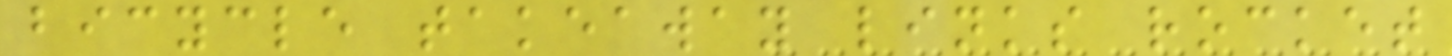bicycle takeaway links rocket
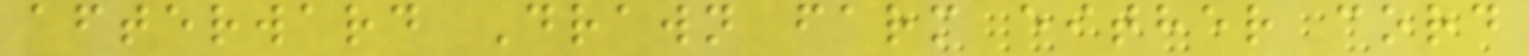afterward Drawn farm either cord
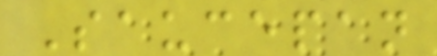Saucepan
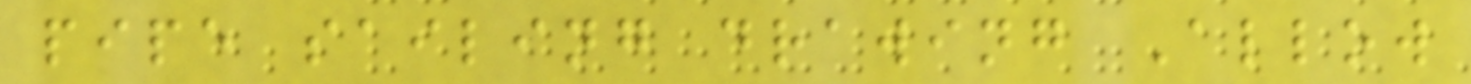pipe sailing drawing Allow
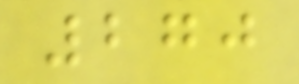270
